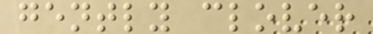gently clover
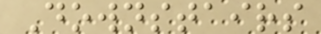Downstairs
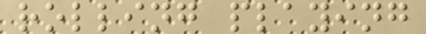rolling playing
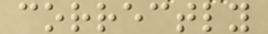correctly
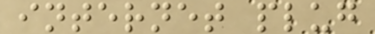internet plug
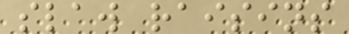slaw raisins
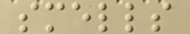smells
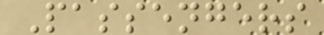Passengers
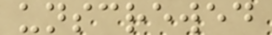unscrewed
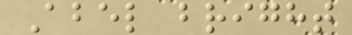Abel bright
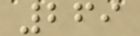269
